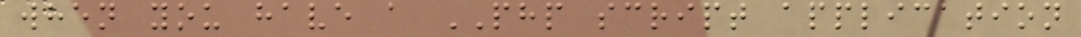when you have a PHP script application
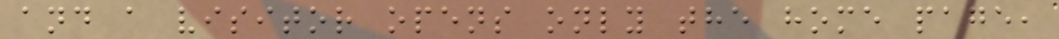and a visitor opens only the home page,
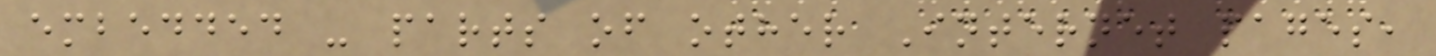embedded - parts of other Internet pages,
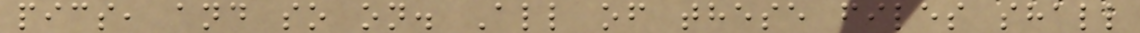pics, and so on. All of these files shall
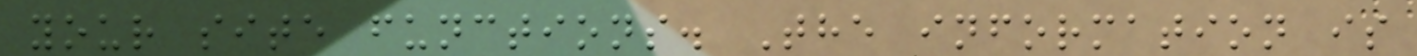your site functions. The information is
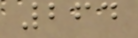264
